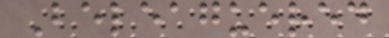Beleaguered
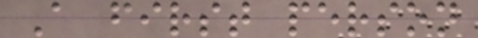A first person
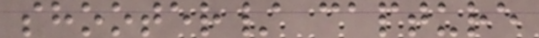shooter/ capture
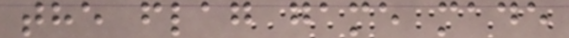the flag game made
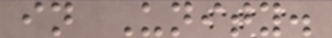in Unity.
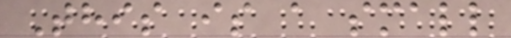This is a small
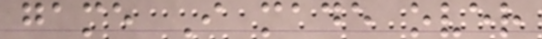game I made over
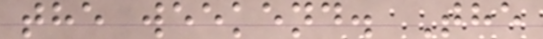the weekend. The
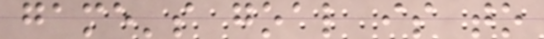game's goal is to
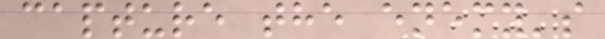capture the enemy's
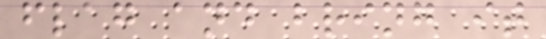flag and bring it
